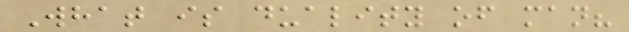What is duality of man?
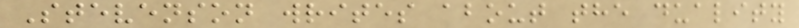Stevenson writes about the duality
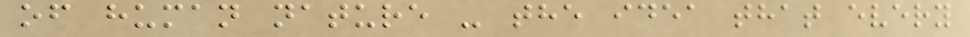of human nature - the idea that every
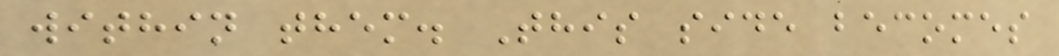within them. This side becomes
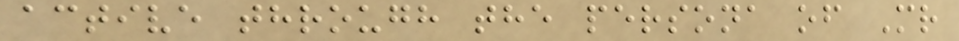active through the persona of Mr
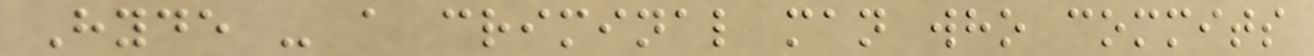Hyde - a criminal man who commits
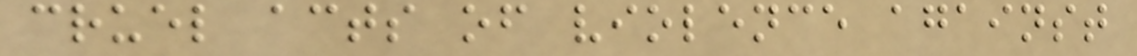cruel acts of violence against
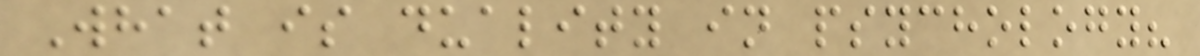What is duality in psychology?
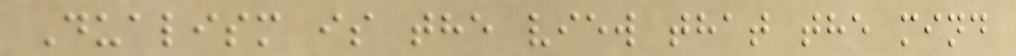Dualism is the view that the mind
